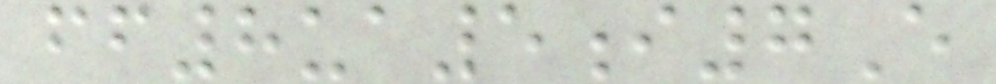ff8ua5i7E
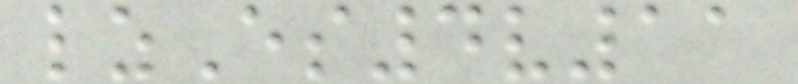lzEs4v11
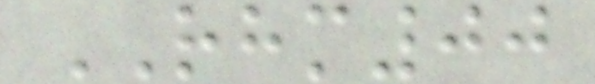RHM00
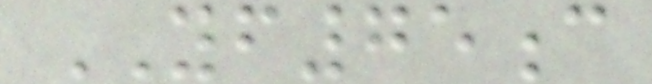YF75c
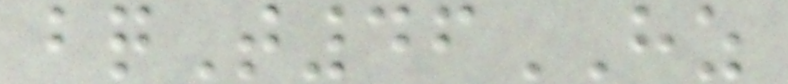bqT46HZ
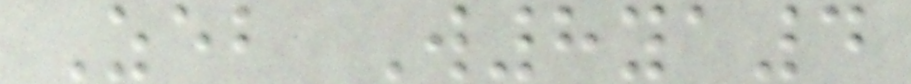Zeb W8ya4
